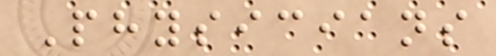Physicians
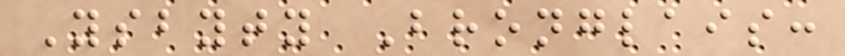Ysbyty Bronglais:
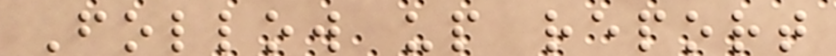Follow up report
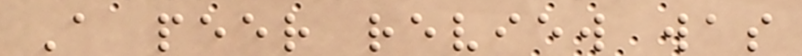A peer review was
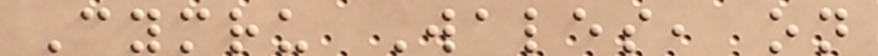Cymru Wales, on
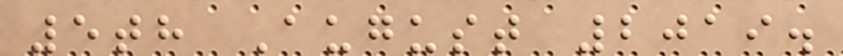5th August 2019.
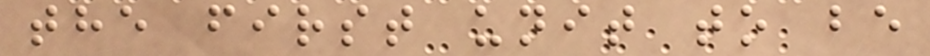the first unit to be
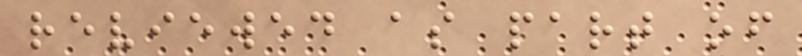reviewed as part of
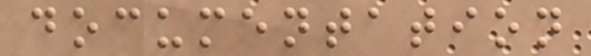documentation
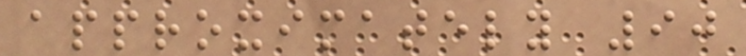approximately 90
